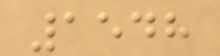1548
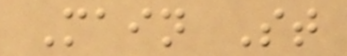Main St
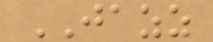JAZZ
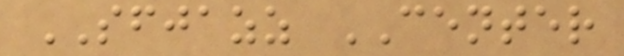SFJAZZ CENTER
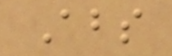Abs
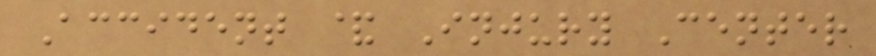Accident & Injury Center
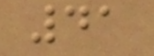41
